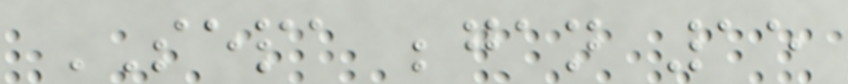SEPA began 15
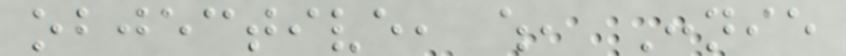objective, which, Connie
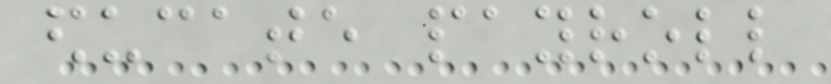educate payroll
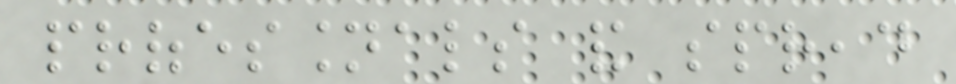professionals and spread
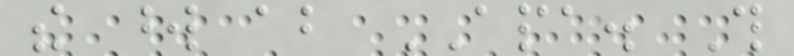the word about APA. This
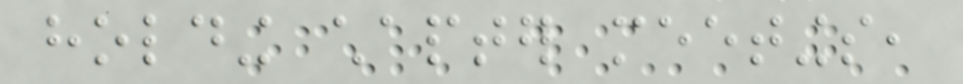holding chapter meetings,
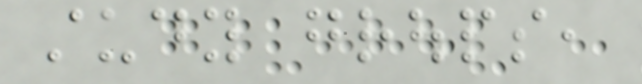study groups,
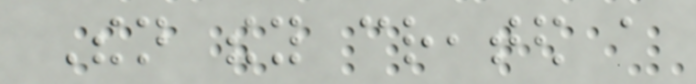Then they created a
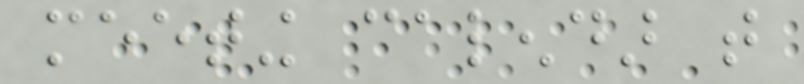meeting calendar that
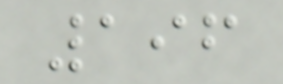196
